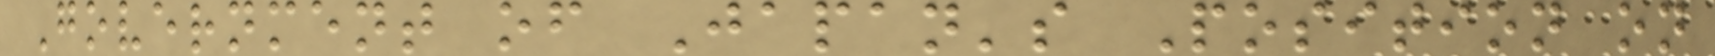Government of Japan's Position on
